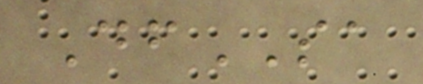DfSA
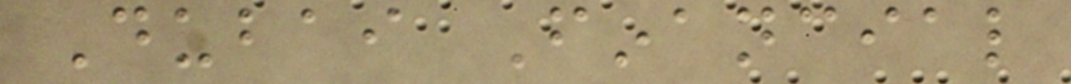Dubai Financial
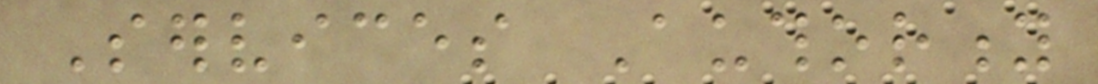Services Authority
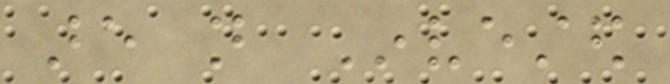are not Invested
